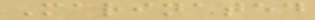Marinated
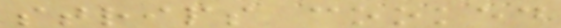strips cooked
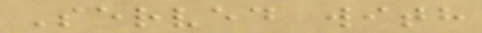Served with
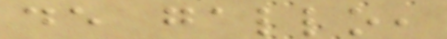de gallo,
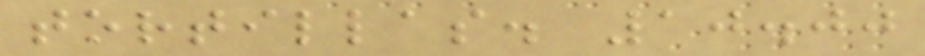tortillas. 10.00
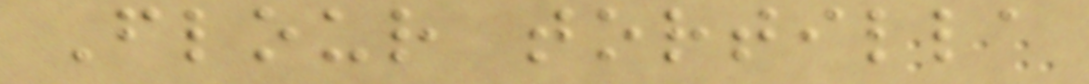Flour tortilla
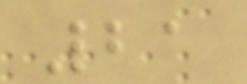21
